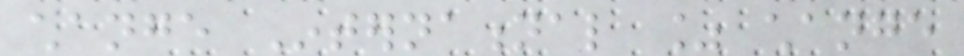change International % change
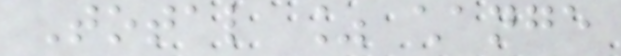Total % change
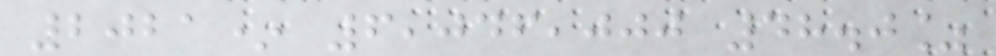2021* 6,046,000 48.0%
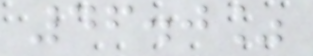46.0%
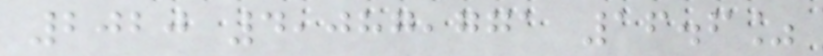2020 4,087,771 16.6%
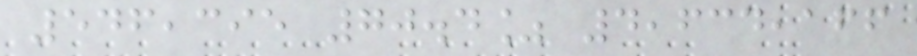546,395 70.4% 4,634,166
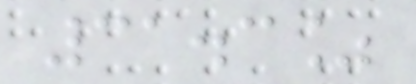31.3%
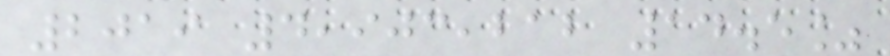2019 4,903,212 14.5%
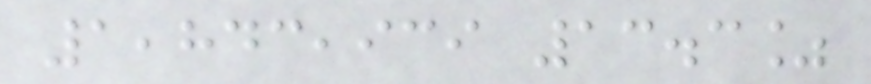1,843,939 13.3%
